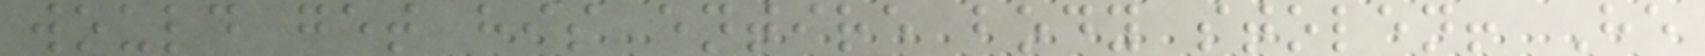would get his entire body stolen! He
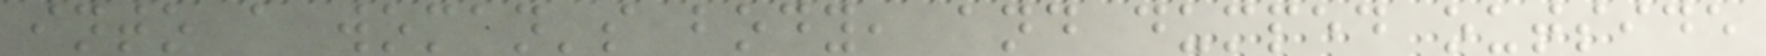into a woman's body, and dumped outside
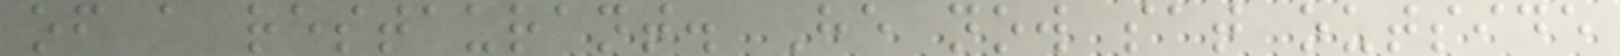of a restaurant. He now sat outside
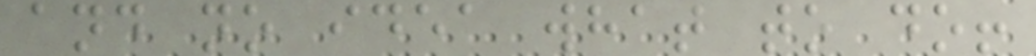and no idea what to do!
